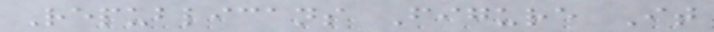Republicans Figure It
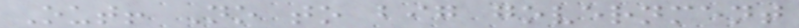Out! No to big government
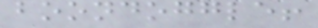boondoggle!
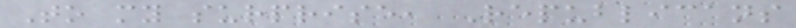To my surprise, Republicans
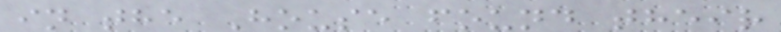in the House found their
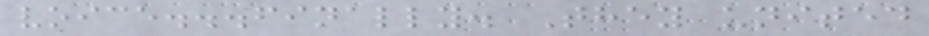voice...finally. They united
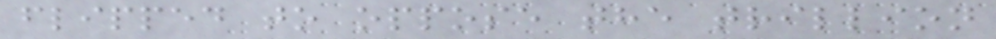flipped to oppose the trillion
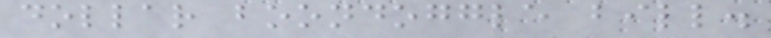dollar boondoggle bill.
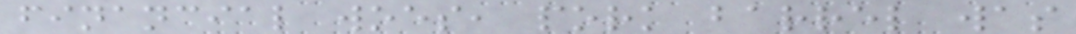financial woes, pork barrel was
